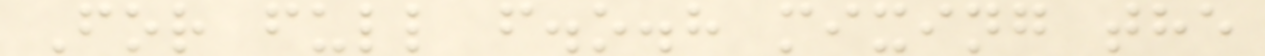For full f.o.h mixing the
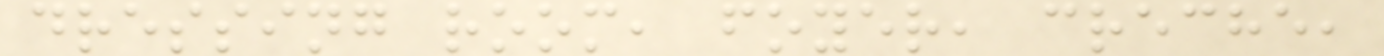dressing room, foyer, creche,
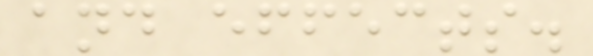and effects.
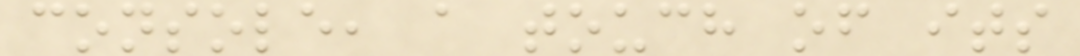console, a touch of its
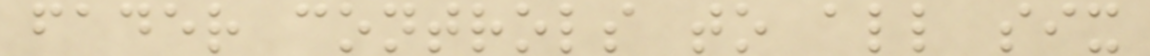fader controls to all six
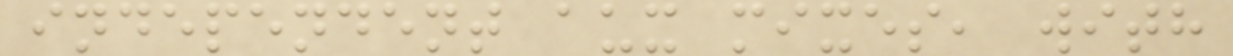independent aux mixes, with
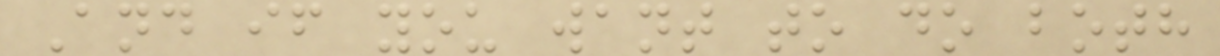And if you want to do both
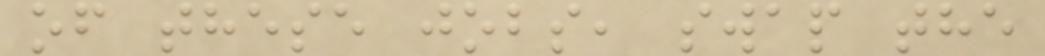of these jobs, swap the
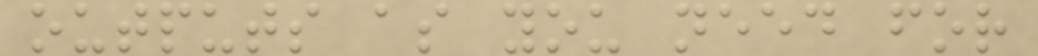outputs as you need for
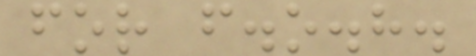for f.o.h.
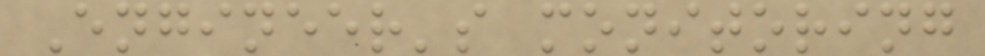Engineer's monitoring
